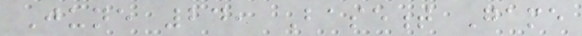June 24, Basement Game
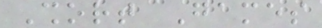Short Games
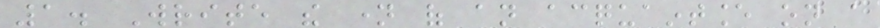1. Write the name of an acquaintance on a
